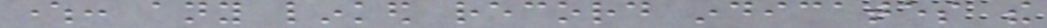where: any linked record indicates the
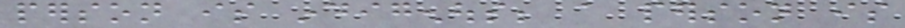person is indigenous; a person is
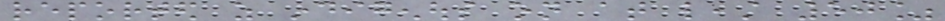reported as indigenous on at least 50%
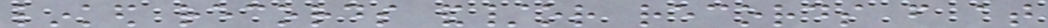linked records and/or records from at
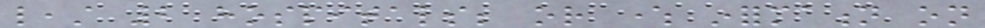least 2 hospitals; or where information on
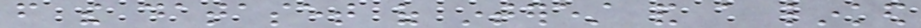from the dataset of interest and a linked
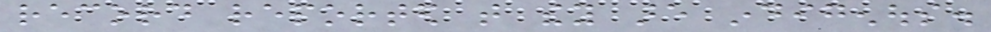record reported that they are indigenous.
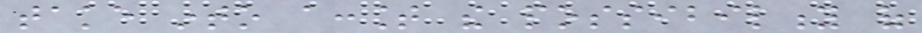take into account the possibility of
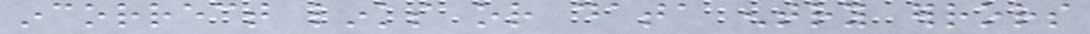incorrect links or data entry errors
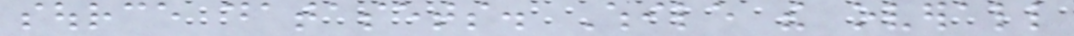source datasets. While the overall
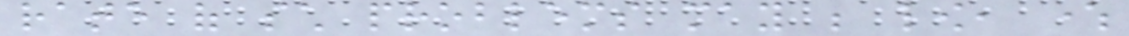rate of such problems may be low, where
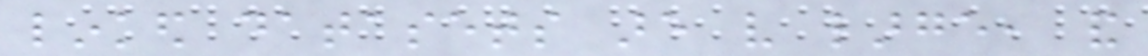linked datasets are very large, and
